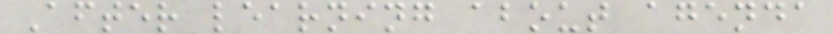After learning about agenda
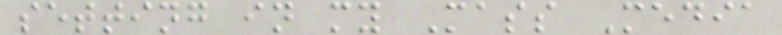setting in my Mass Media
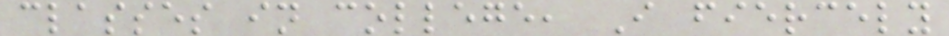classes in college, I fiercely
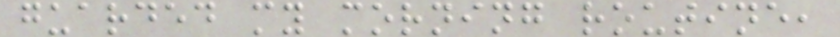guarded my morning routine,
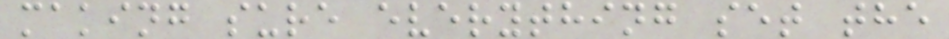making sure everything set the
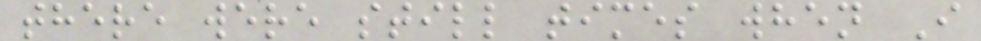there were still times when I
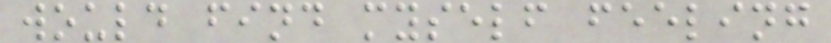would find myself feeling
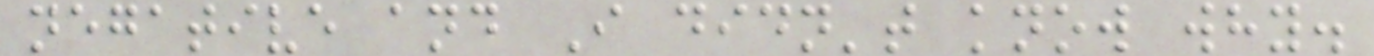negative and I didn't know why.
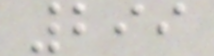299
